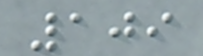109
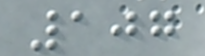107
